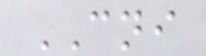CNI
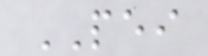PEI
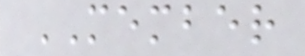MEMBER
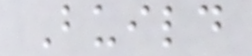Build
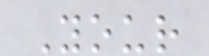Your
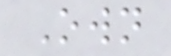Own
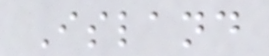Island
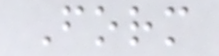Form
